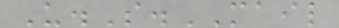U.S.MAIL
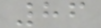86
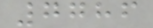7786
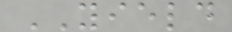YIELD
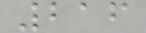216
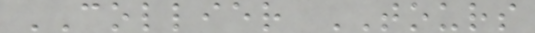COLLIER TOURS
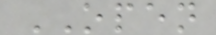OPEN
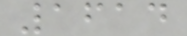1614
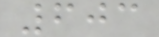603
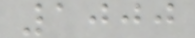1000
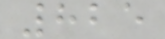825
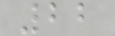22
